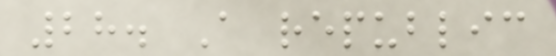28. A republic
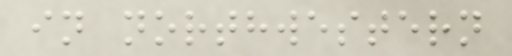in northwestern
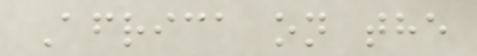Africa on the
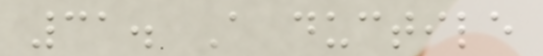31. A ductile
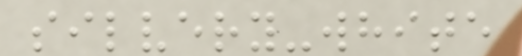silvery-white
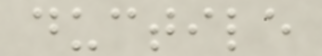ductile
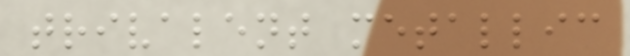trivalent metallic
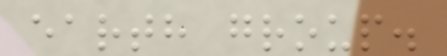earth group.
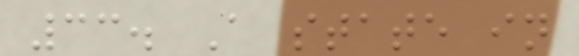33. A state in
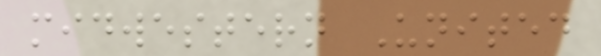midwestern United
